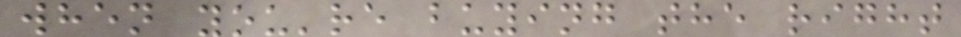when you're buying the right
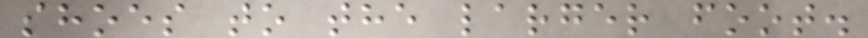shoes to the larger foot.
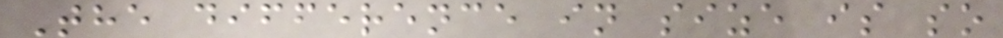The difference in size is so
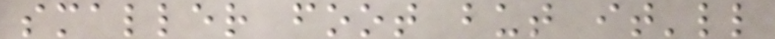smaller foot but it'll
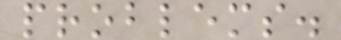problems.
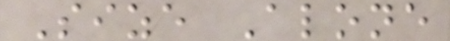Size Alone
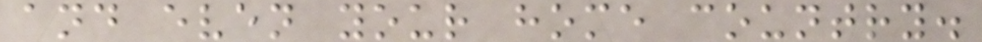and even your home country.
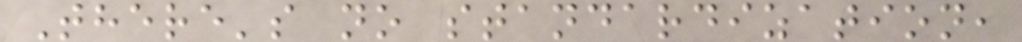There's no standardization,
